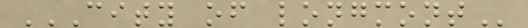CITY OF LONGMONT
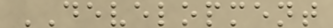DEVELOPMENT
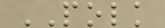POLK
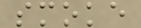smoke
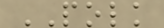POLK
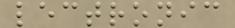lectronic
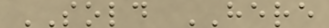SOLD HERE
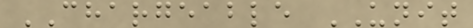CHARGEABLE UNIT
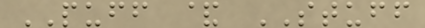PUFF & STUFF
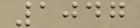1047
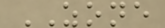ZONE
